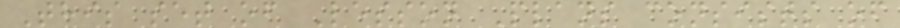This set of Lesson Plans consists of
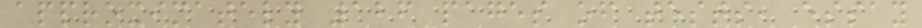approximately 126 pages of tests, essay
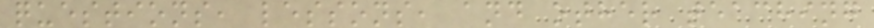questions, lessons, and other teaching
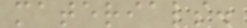materials.
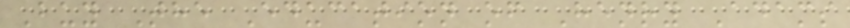Buy The Education of Henry Adams
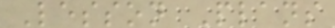Lesson Plans
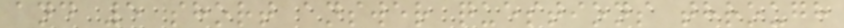and 5 short answer questions through
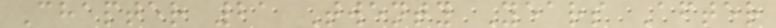Chapter 21 Twenty Years After
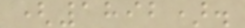(1892).
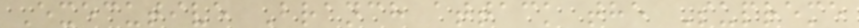Executive Branch attack the Supreme
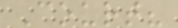Court?
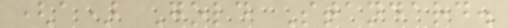(a) Gold Standard.
